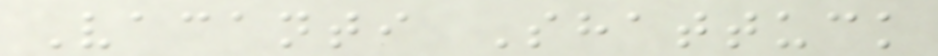Vacanti Shattuck
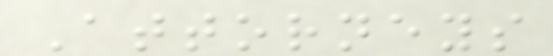Attorneys
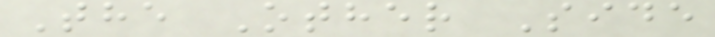The Other Side
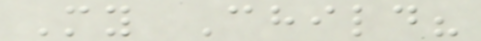My Child?
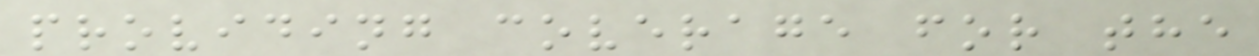providing coverage for the
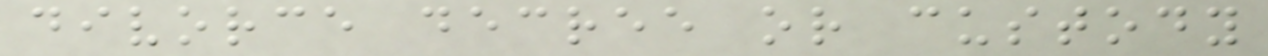divorce decree or custody
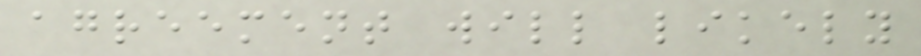agreement will likely
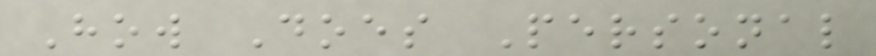How Does Personal
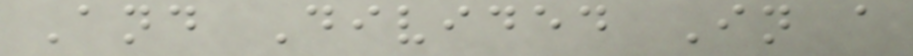And Divided In a
